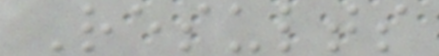Results
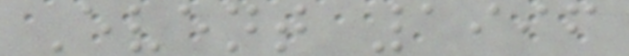Event 1996
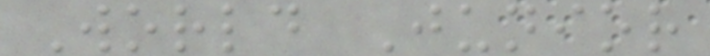World Junior
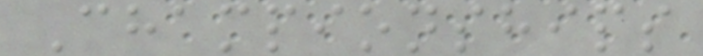Championships
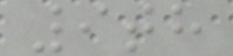9th
